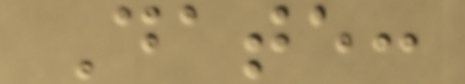Date:
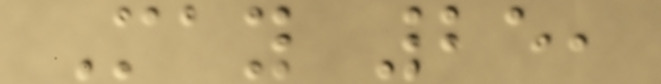May 25,
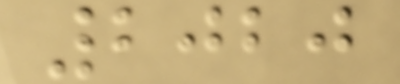2020
